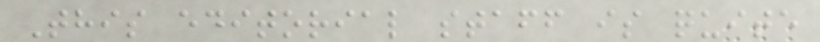This editorial staff is quite
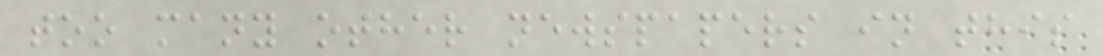too many other newspapers in this
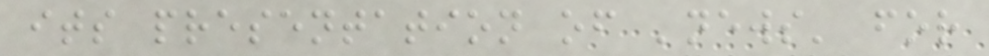its presentation of 'news' for
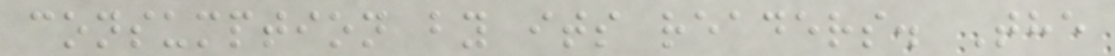consumption by its readers. The
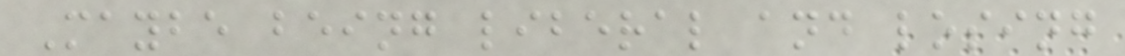Maybe being liberal and losing
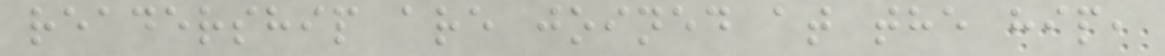readership are joined at the hip,
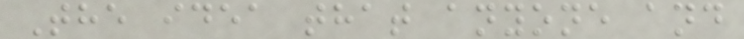The idea that anyone and
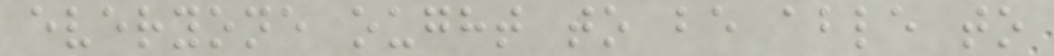everyone ought to be able to
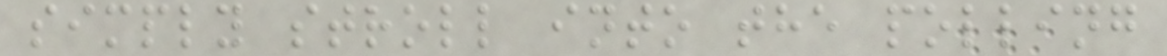simply stroll into the polling
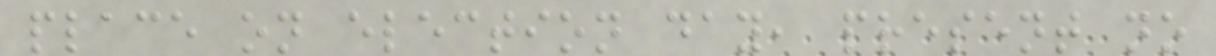place on election day, present no
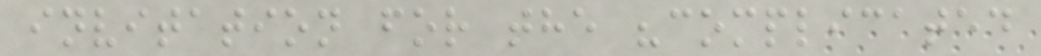invitation for the "complicated
